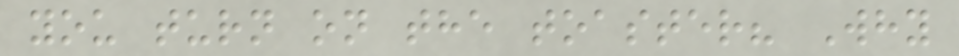you turn on the toaster? Why
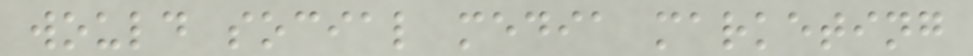would social media marketing
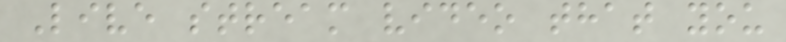Live stream video that you
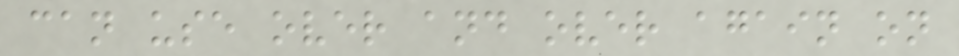can use over and over again on
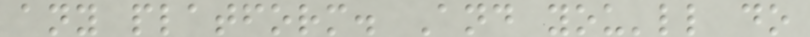any platform. And you'll do
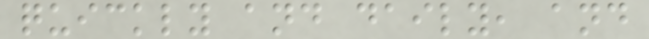quickly and daily, and
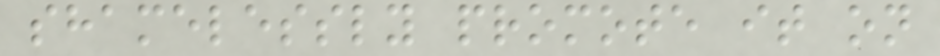shamelessly promote it on
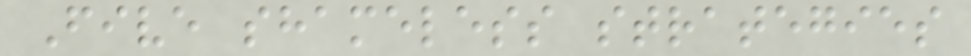Five shameless strategies
